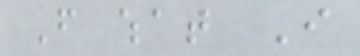From what I
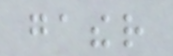gather
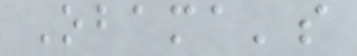Obama's
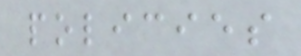policies
